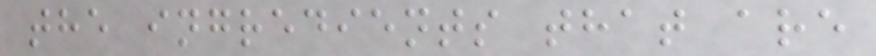the ingredients that are
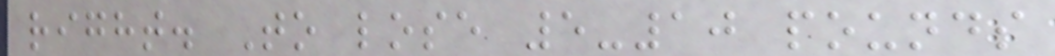right. To lose 5-10 pounds
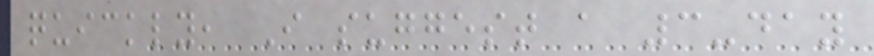quickly, I suggest a 3-day
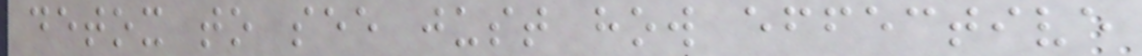detox to see just how effective
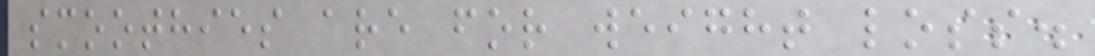smoothies are for weight loss.
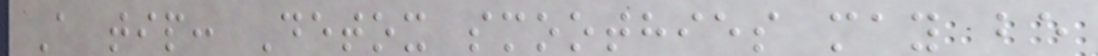A tip: Detox smoothies may be
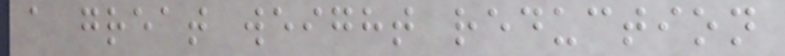a great weight reduction
